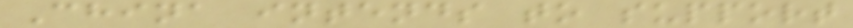China intends to support
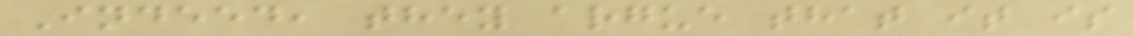Indeed, they argue that it is
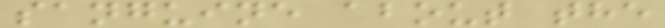sanguine about the
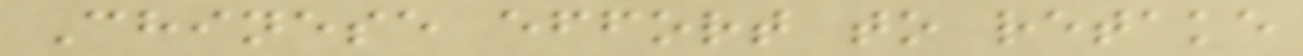Chinese effort to retake
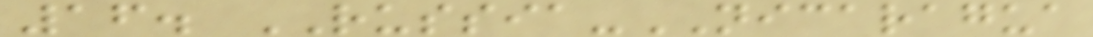16. RUSSIA-NICARAGUA
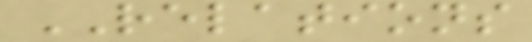RELATIONS
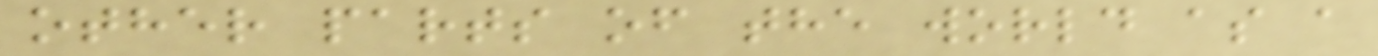other parts of the world as a
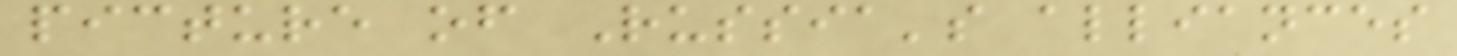picture of Russia's alliances
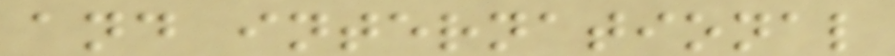and international
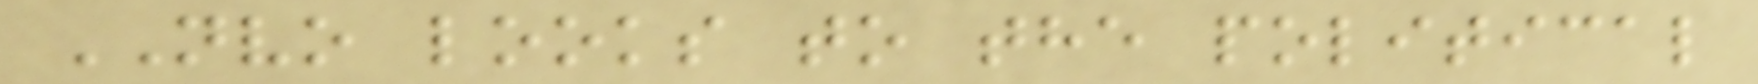NVO looks to the political
